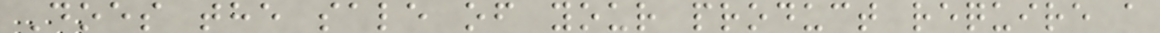Does the sale of your product require a
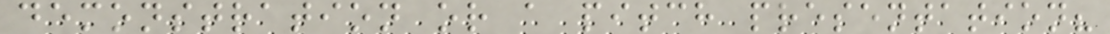demonstration or a pitch presentation?
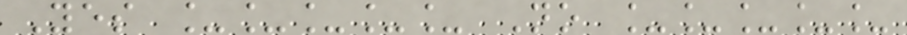Yes _____ No _____
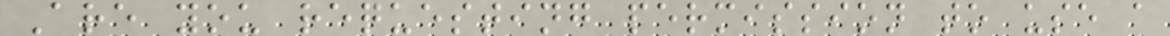Are you requesting permission to use a
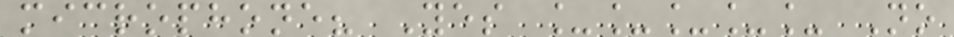microphone? Yes _____ No
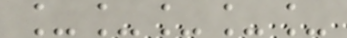_____
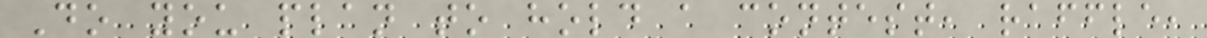Do you plan to hold a contest, raffle,
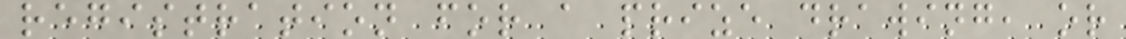registration for a prize drawing, or
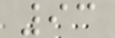93
